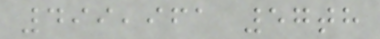499,961 57th
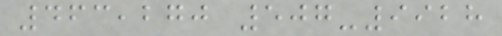463,270 507-9928
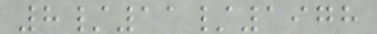8/11/1978
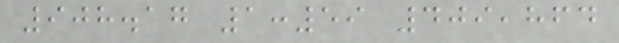908.17 1:59 409,864
